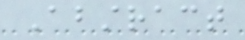Abstract
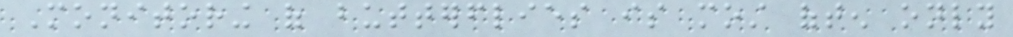Monitoring of butterflies is most often only
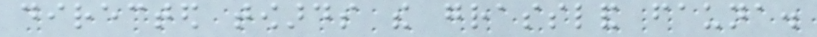directed towards the grassland fauna.
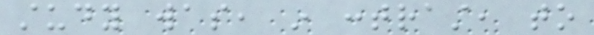study was, in contrast, to
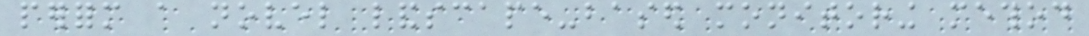perform a novel landscape-based monitoring method
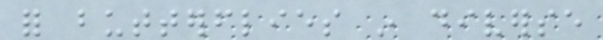for butterflies in diverse
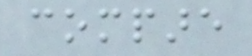compare
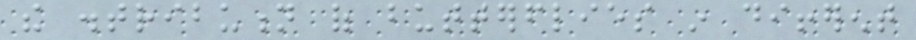the distribution of butterflies in different
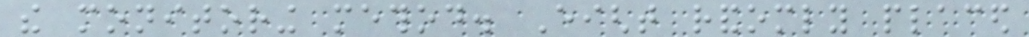the monitoring method. Eight randomly placed
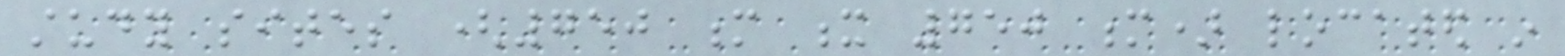study sites (750 m x 750 m) located in
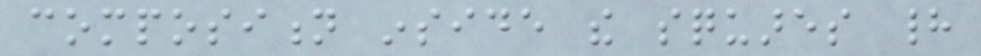composition inside the squares had
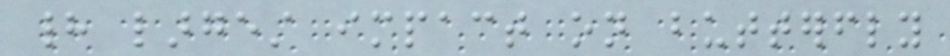had largest impact on butterfly
